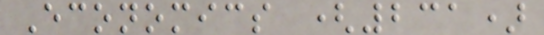Economics (231)
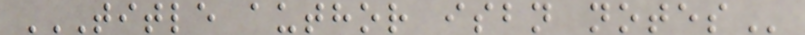TITLE AUTHOR ISBN NOTES
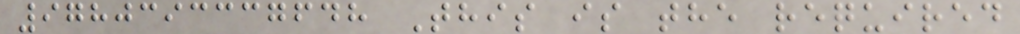9780393337648 This is the required
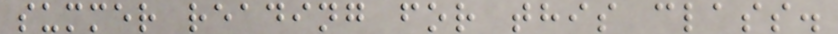summer reading for this class.
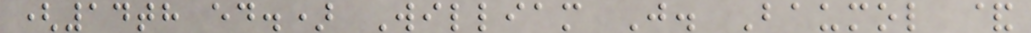(14th ed.) William J. Baumol &
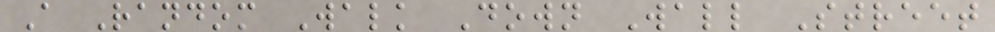A Random Walk Down Wall Street
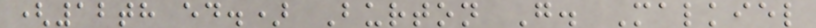(12th ed.) Burton G. Malkiel
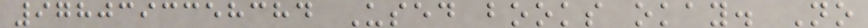9780393358384 Used books okay. No
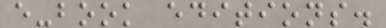e-book editions.
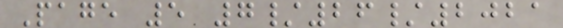Page 5 7/26/2021
